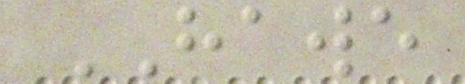HAWE
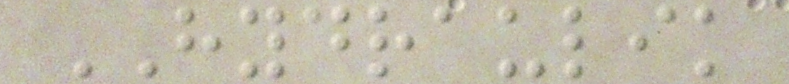HYDRAULIK
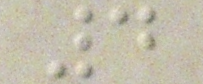4
